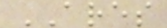ARES
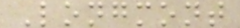Longmont
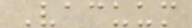Vacuum
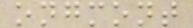ongmont
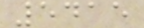5415
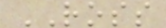ROSS
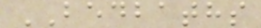BEDBATHS
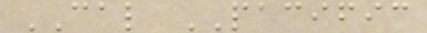CAL PACIFIC
